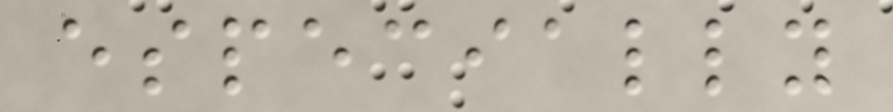especially
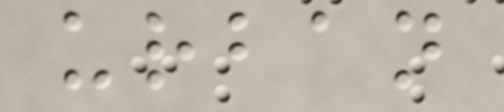urban
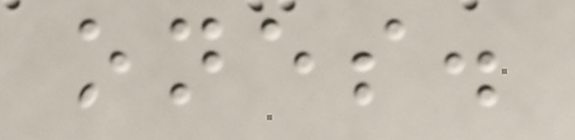ones.
